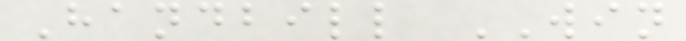Handbill WIN
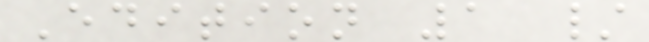Edition 1 /
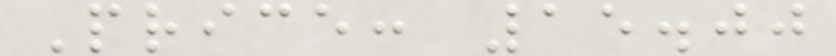Price: 15.00
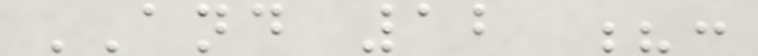AND 12 ?:
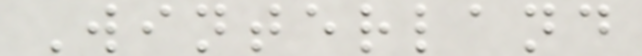Winterland
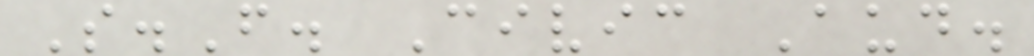S.F. Civic Aud.
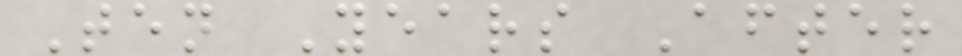Ten Years After
